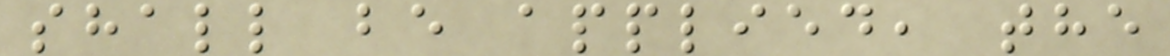shall be applied, the
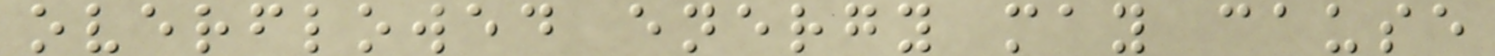overflowed energy may cause
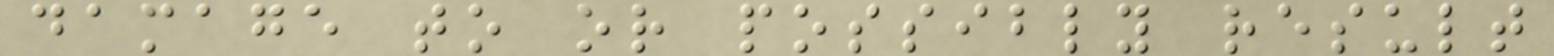damage to or possibly result
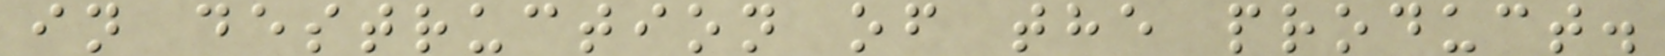in destruction of the product.
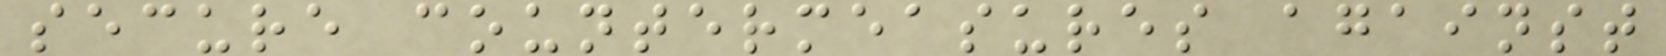secure countermeasures against
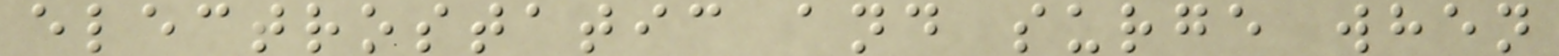electrostatic and surge when
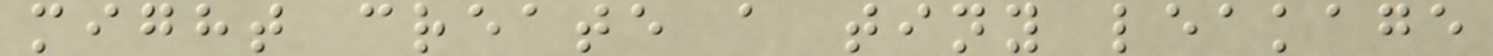might create a tiny leakage
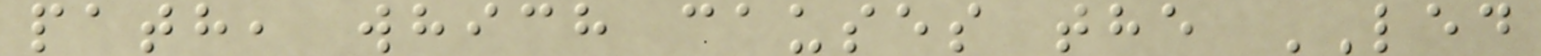path, which causes the LED
